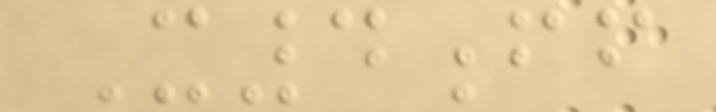X4ff
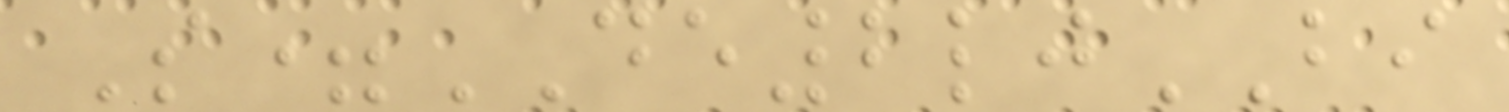S=DE2ljBI
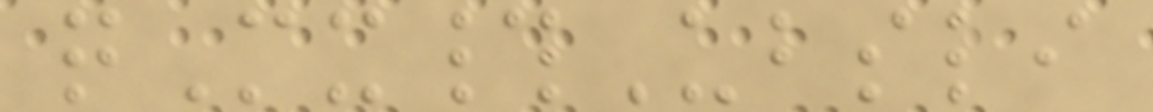qMx#Ubsli
